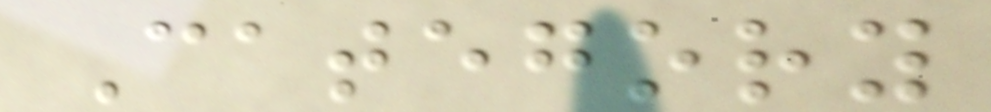Category
